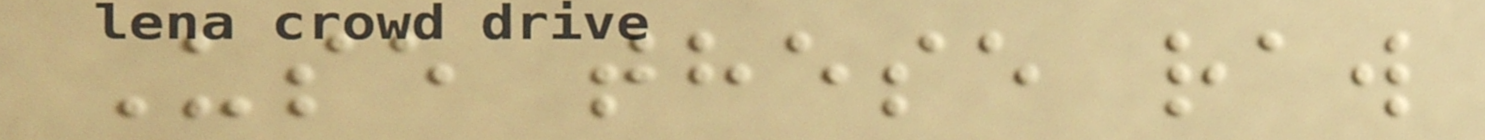Use these raw
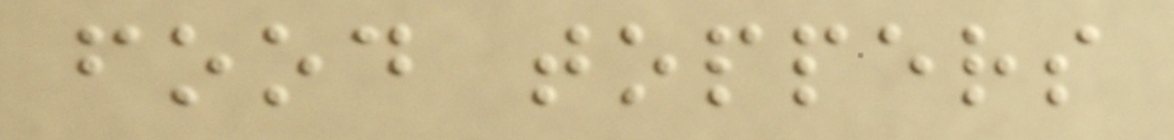food toppers
